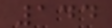144
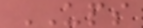UPS
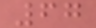67
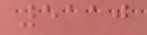5110
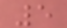5
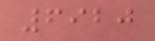6920
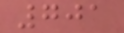701
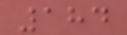184
